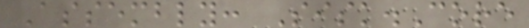Assembly: Sisk.Core
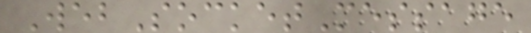WebSocketMessage
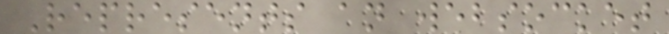Represents an websocket
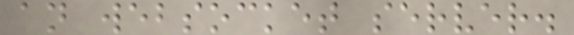an websocket server.
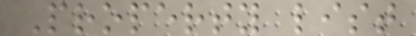Property list
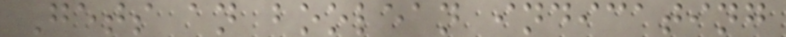Gets an boolean indicating
